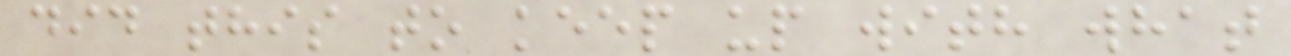did this to keep up with what
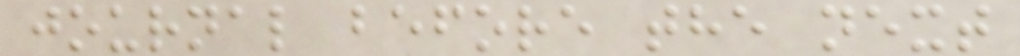journal before the next
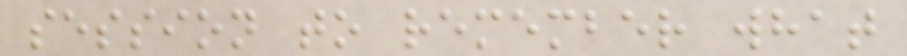session to remember what
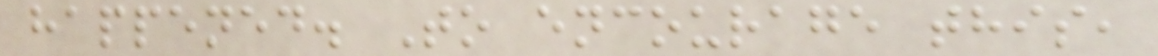happened. To encourage this,
